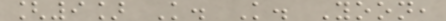[9] K. K. Yoon,
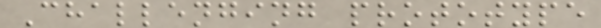Challenging prototype
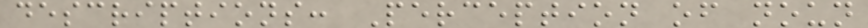descriptions: Perception of noun
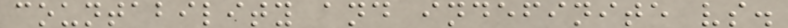countability and indefinite vs.
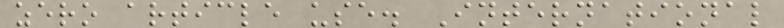zero article use. International
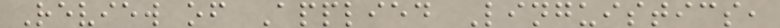Review of Applied Linguistics,
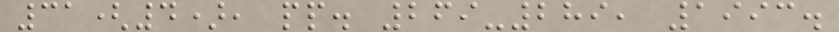31(4), pp. 269-289, 1993.
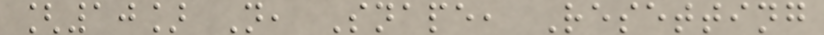[10] N, Snape, Resetting
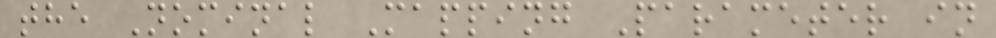the Nominal Mapping Parameter in
